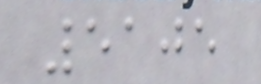5105
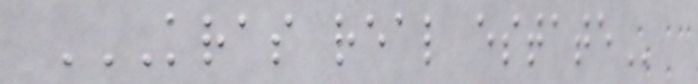KRAS REAL ESTATE
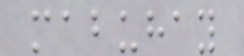mabuhay
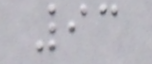93
